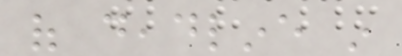of deadline in
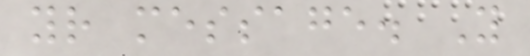your message. You
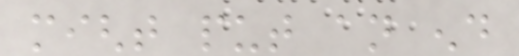might put an end
